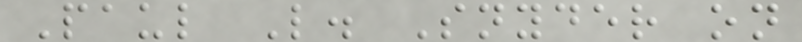Paul L. Snyder on
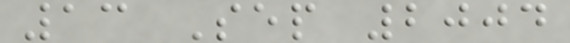13 Sep 2004
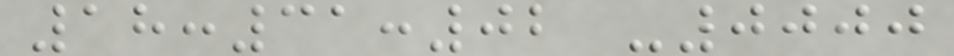18:31:02 -0000
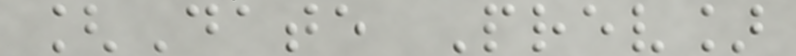[Date Prev]
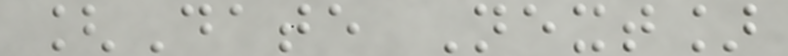[Date Next]
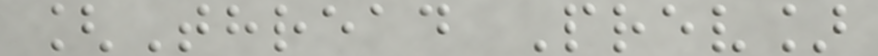[Thread Prev]
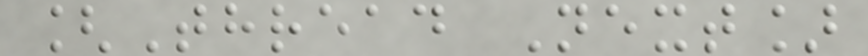[Thread Next]
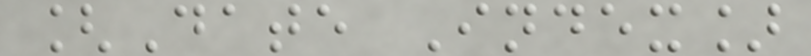[Date Index]
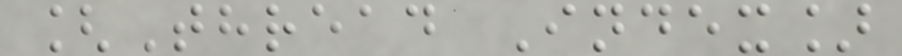[Thread Index]
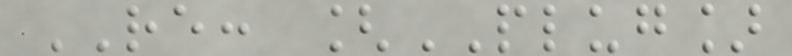RE: [PLUG]
